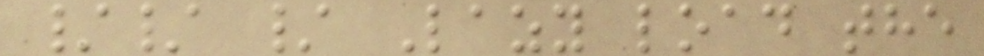// / Lazy load the
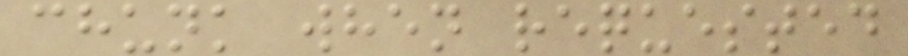chunk when requested
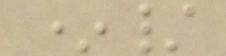*/
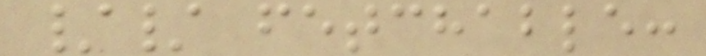// fetchable:
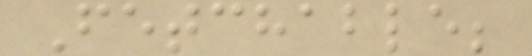Fetchable;
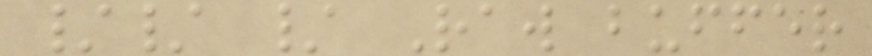// / Raw buffer
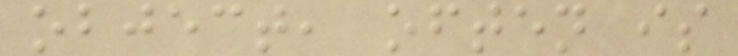object, often is
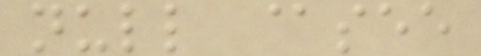null @see
